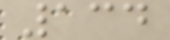134
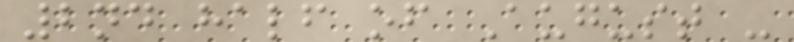2nd half of August -
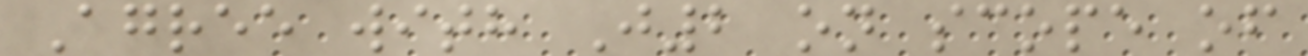Agree with J2 on scope of
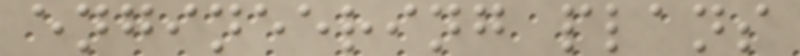engineering plans
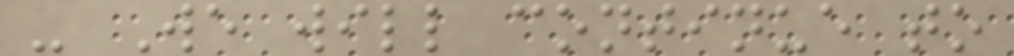- We will continue to
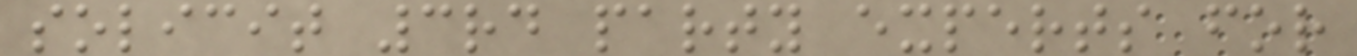solicit 3rd party experts for
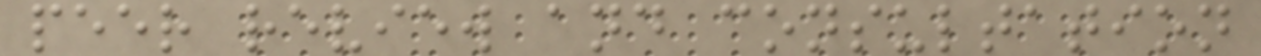peer review and consultation
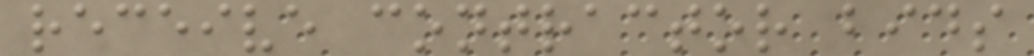receive contractor bids
